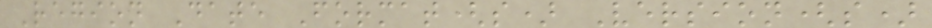Region Date Format(s) Version(s)
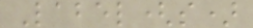Label(s)
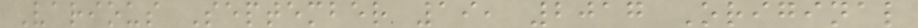Various September 19, 2017 Original
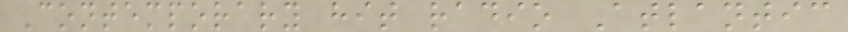Contemporary hit radio Atlantic
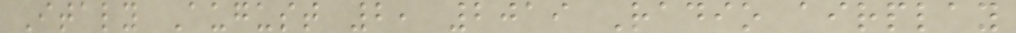Italy August 2, 2019 Radio airplay
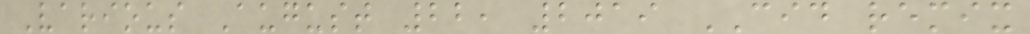Various August 22, 2019 CID remix
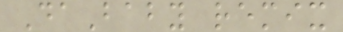DaBaby remix
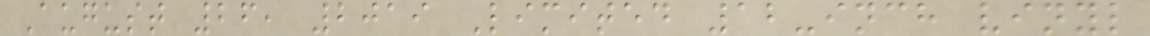August 26, 2019 Limited 12-inch vinyl
